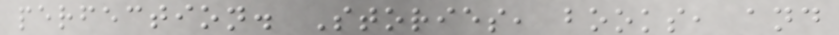perfection. Stories, books, and
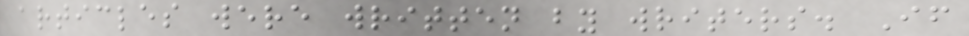articles were written by writers. If
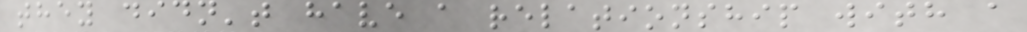they didn't have a relationship with a
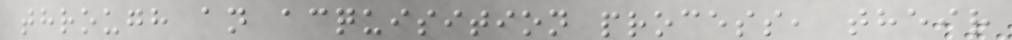through an acquisition process, their
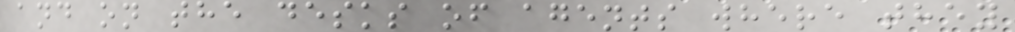and on the desks of agents where they
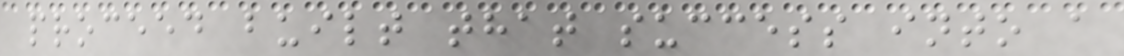proceed built that success into a
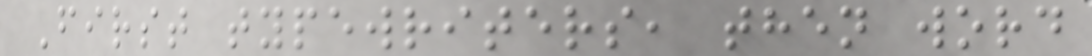First typewriters, then word
